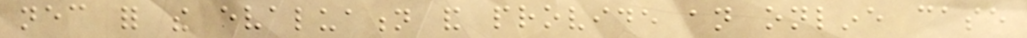necessary for the evaluation and provide an online case
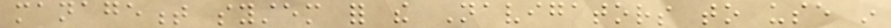management system for the Navigators to use in
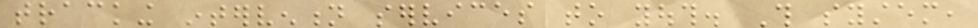tracking intervention services to youth. This system,
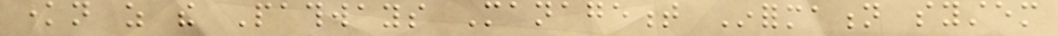known as the Pathways Management Information system
